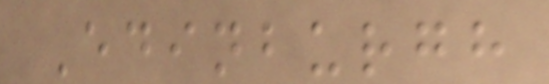Edinburgh
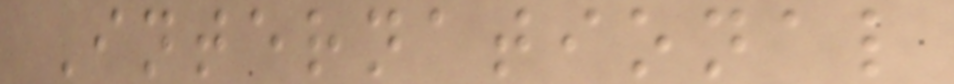International
